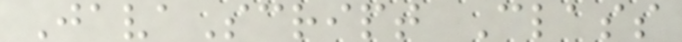JavaScript Class
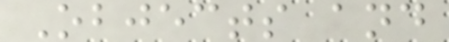Objects and
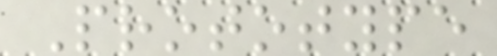Prototype
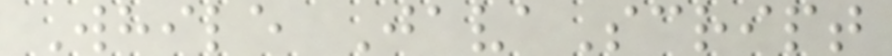While JavaScript
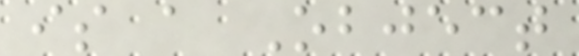is a Object
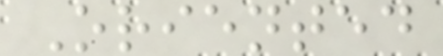Oriented
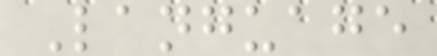Language
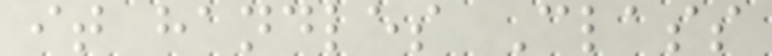it handles Class
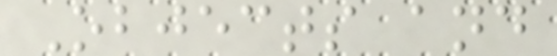Objects and
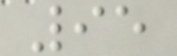95
